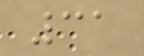31
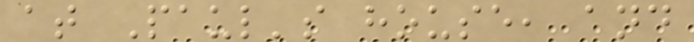at Paul's house, and
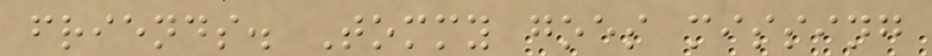friends. Tommy goes missing
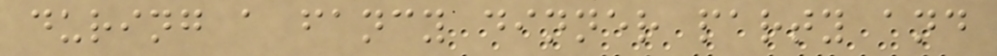during a fancy dinner party and
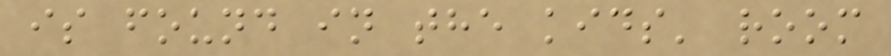is found in the kids' room
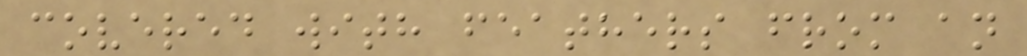covered with feathers from an
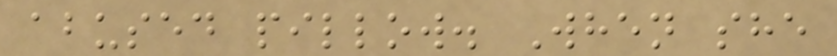abused pillow. When she
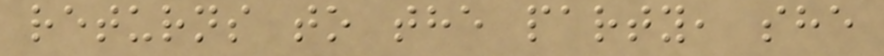returns to the party, she
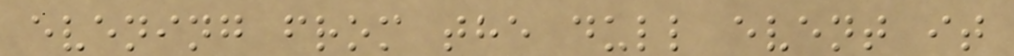evening from the dull event it
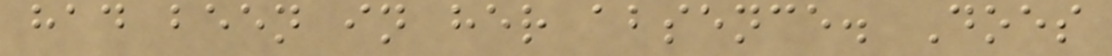had been in her absence. Does
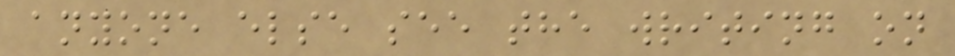anyone else see the writing on
